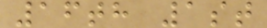16th 1st
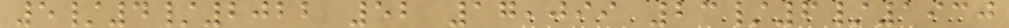5/4/2022 52 17,099 23/6/1930
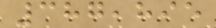387,895
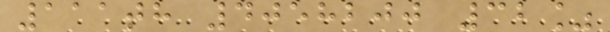111th 4058200 32%
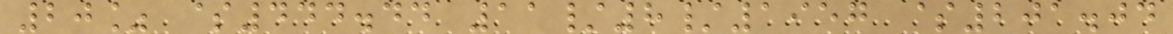20% $444.44 11/8/1957 $201.04
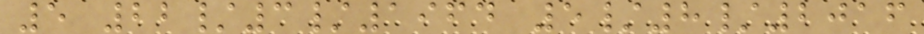5 22/3/1964 5/8/2016
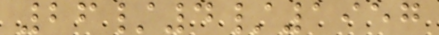26/4/1957
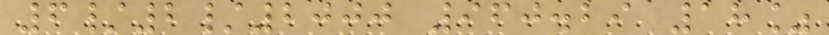6/2/2000 960.29 18%
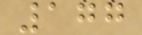177
